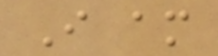I am
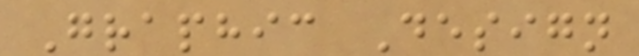Graphic Design
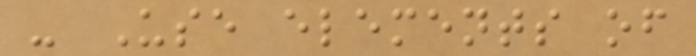- Use elements of
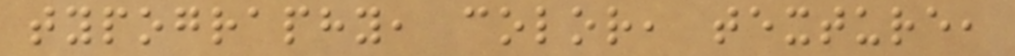typography, color, texture,
